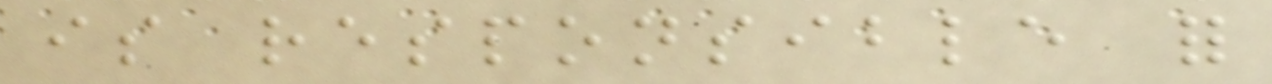is responsible for
